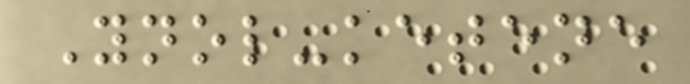Ynol-ketene
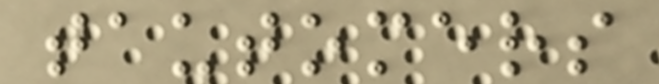tautomers
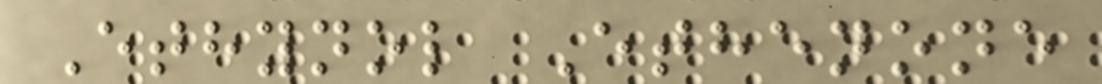Ethynol Ethenone
